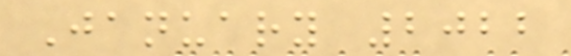January 2022
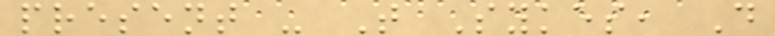present - T Sykes, D
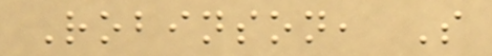Robinson, S
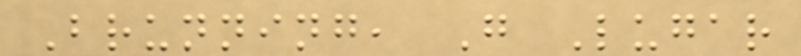Brunning, G Lugar
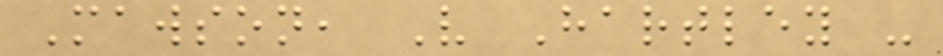Mawson, V Hartley -
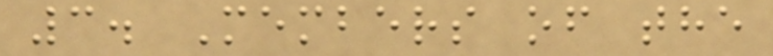3. Members of the
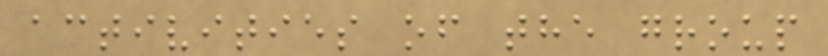activities of the group
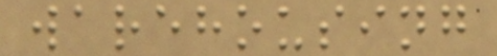warehousing
